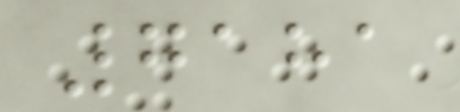7181
